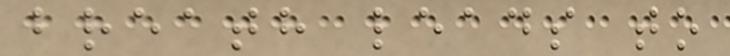breath leads to
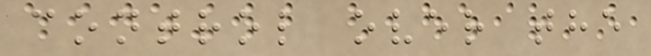control over the
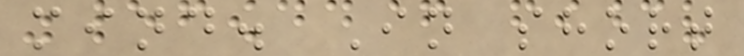mind. In short
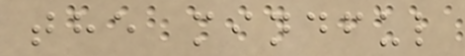the mindful
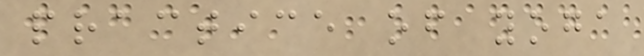practice of yoga
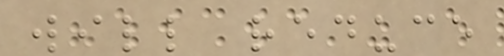will reduce
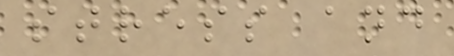stress and
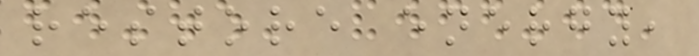restore energy,
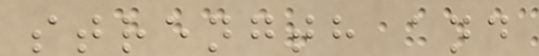strength and
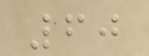60
